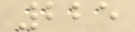225
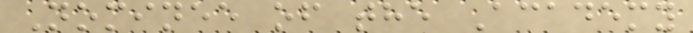Nominee of the Academy
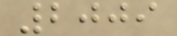2009
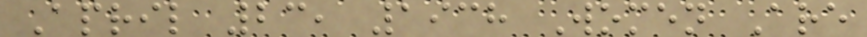April 23, 1938 Women Are
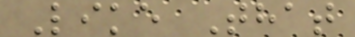Like That
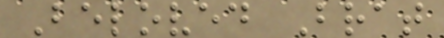Beloved Brat
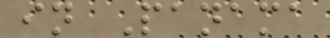in Panama
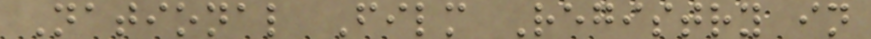National Film Registry in
